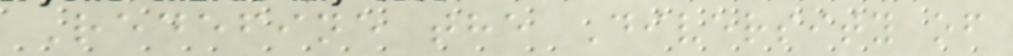Redefine the Diversity of
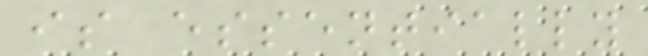is essentially
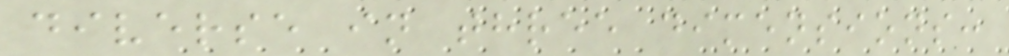diverse in three dimensions:
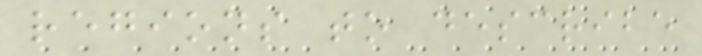regions to describe
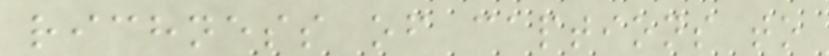richness of captions to
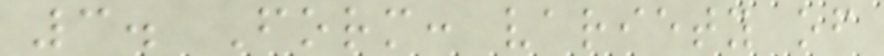3. Form: variety of
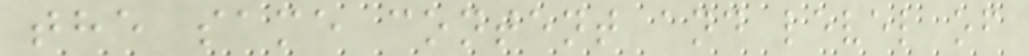the same content and level of
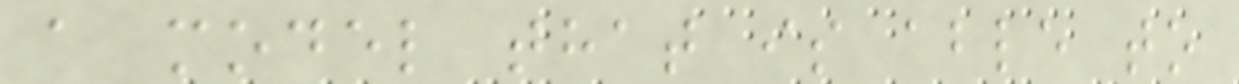a model that is able to
